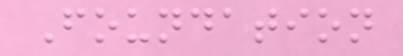Foundation
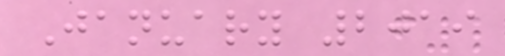January 2019
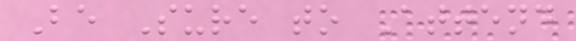Be Sure to Attend
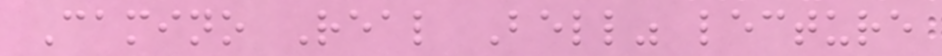Camino Real Bell" lecture
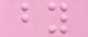by
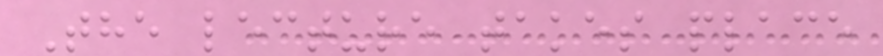The lecture takes place
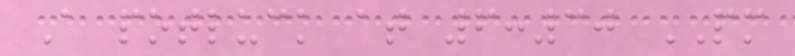A potluck at 6:30 PM
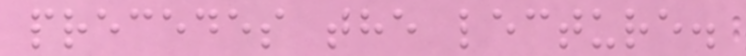precedes the lecture.
